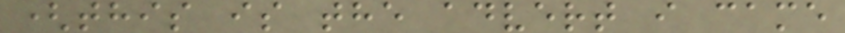(this is the advert i came
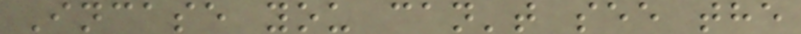Incase you can't see the
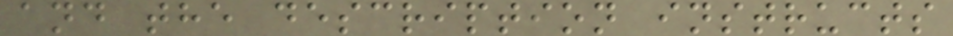and the description instructs
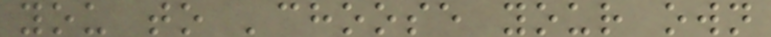you to 'choose your own
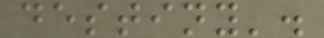destiny'.
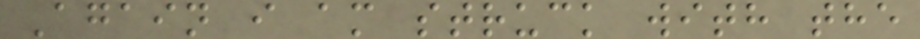Again i am struck with the
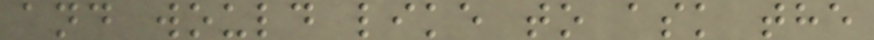and would like to ask the
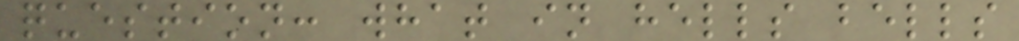question: what in hells bells
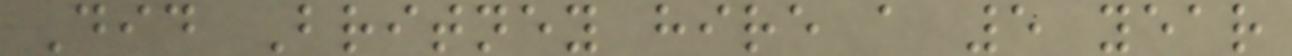Did Britney hire a 5 year
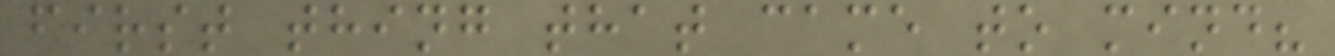first thing that came to mind?
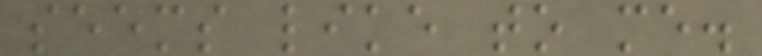seems like to me.
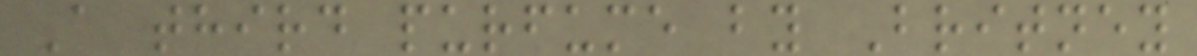A third purfume by Britney
